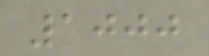1000
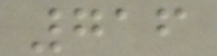716
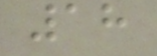18
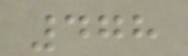478
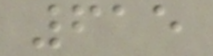615
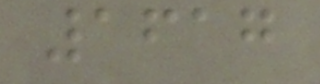1617
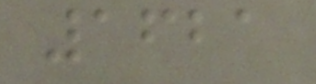1621
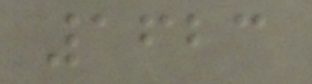1623
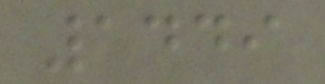1449
